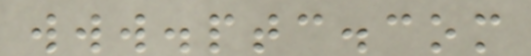www.ptc.com
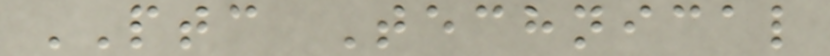PTC Technical
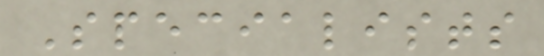Specialists
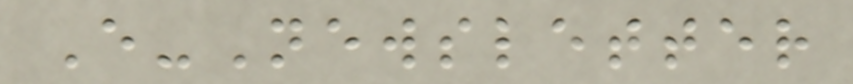E-Newsletter
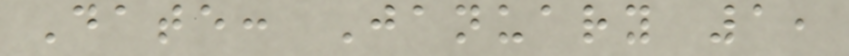Date: January 1,
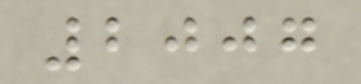2007
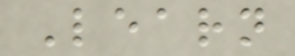Learn
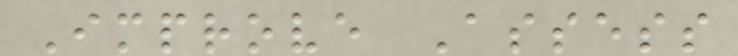Improve Assess
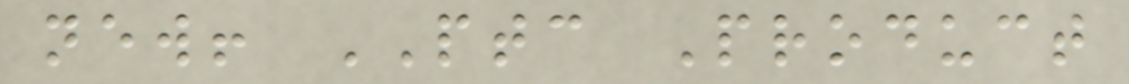new! PTC Product
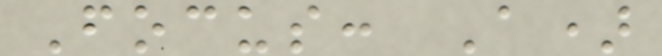Focus: A)
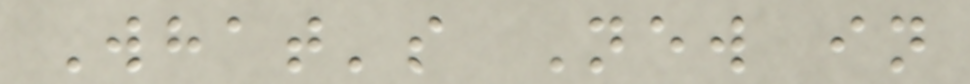What's New in
